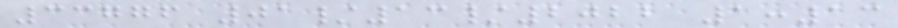33776 01/13/2022 1:13
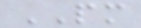PM
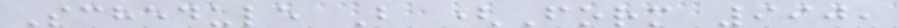Schedule B (Form 990,
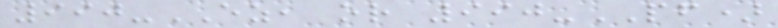990-EZ, or 990-PF)
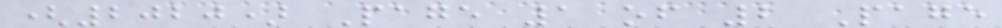(2020) Page 1 of 2 Page
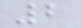2
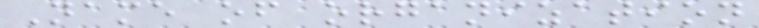Name of organization
